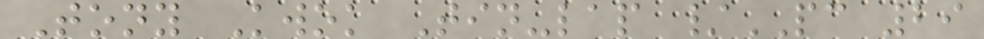Tony Kwok Tin-lap /PC 29
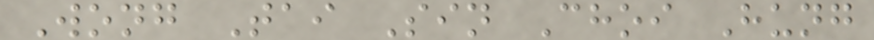Wong Tai Sin Choi Hung
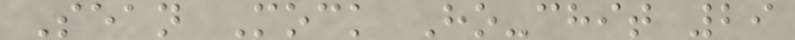Sean Mock Ho-chit 29
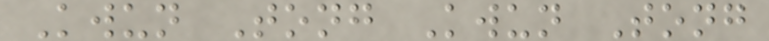Kwun Tong Kwun Tong
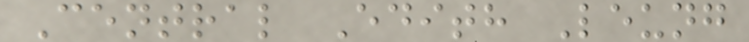Central Edith Leung
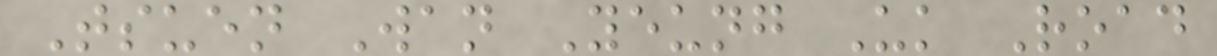Tsuen Wan Yeung Uk Road
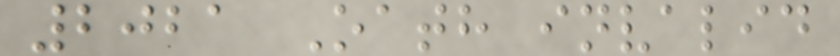2021 Oath invalid
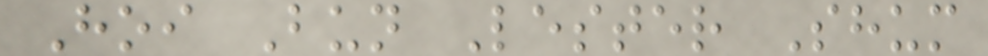Hoi Bun Lester Shum
